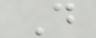D
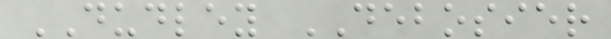DUDLEY DEBOSIER
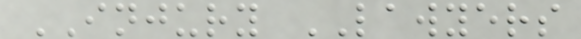INJURY LAWYERS
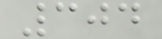304
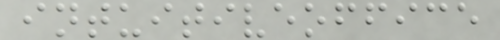intuitiveoffice
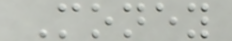Money
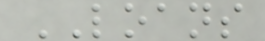LOANS
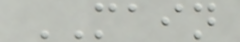MAIN
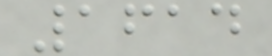1614
